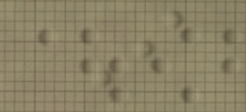I
